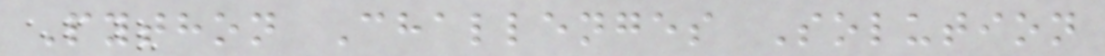Python Challenges Solution
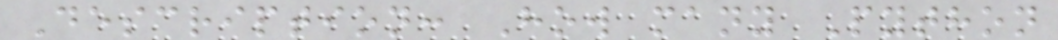Description: How many Python
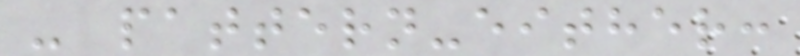- pattern-either:
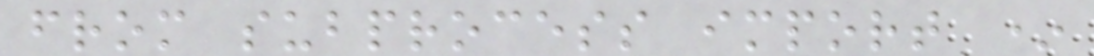from subprocess import *
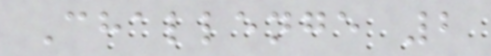Challenge 2
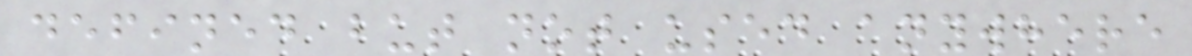defined but not used anywhere
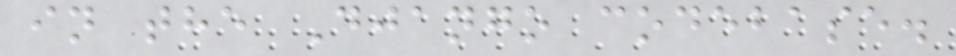in the Django codebase.
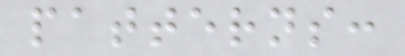patterns:
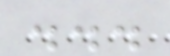...
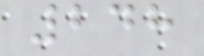248
